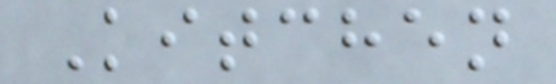Kitchen
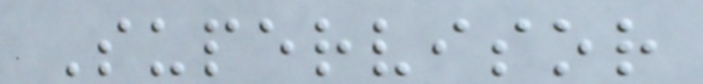Supervisor
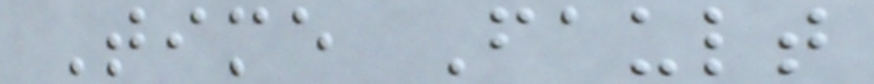Time Fault
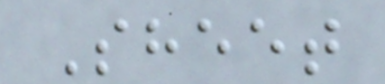Sheet
